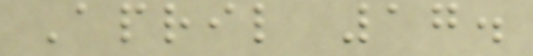April 17.
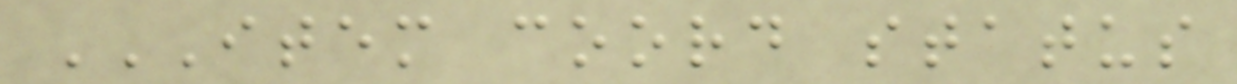ITEM COORD STATUS
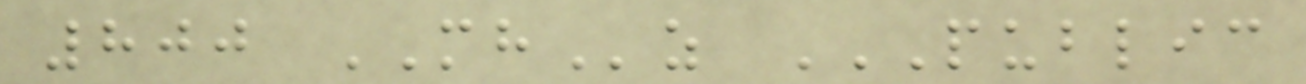800 MHz PUBLIC
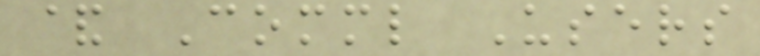& Comml Users
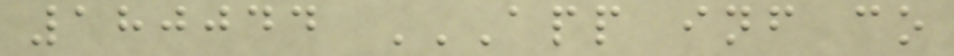180044 APP INF CO
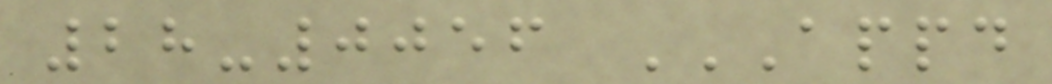28-0056 APPD
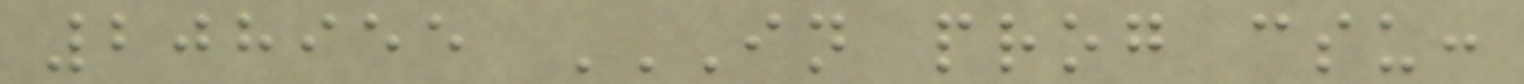208955 IN PROG CSU:
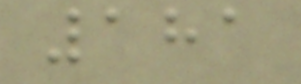181
